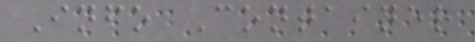Info Container
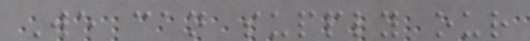We can supply our
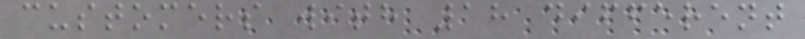customers with 18 different
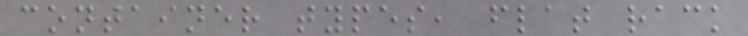container types, flat rack
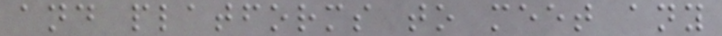and platforms to meet any
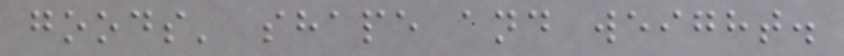goods' shape and weight.
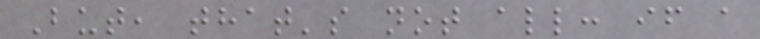But, that's not all: if a
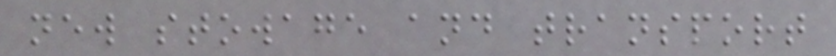new stowage and transport
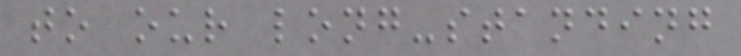to our long-standing
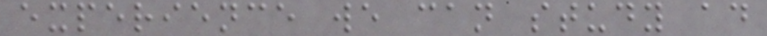experience we can study ad
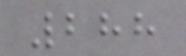288
